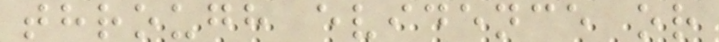through evidence or
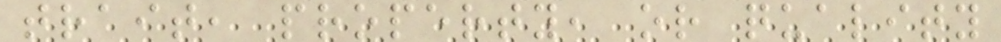trait, property, or quality
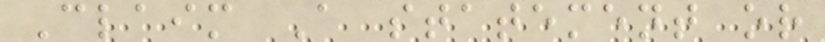Claim A statement or
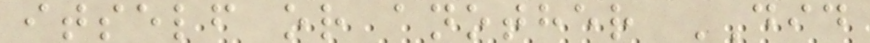itself or another DID
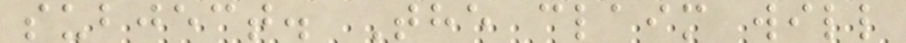subject. The claim will
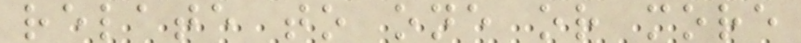relate to one or more
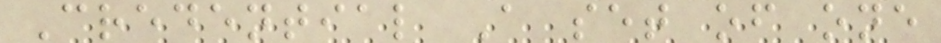Credential A set of one
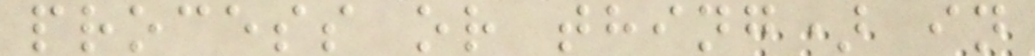process or thing) in
